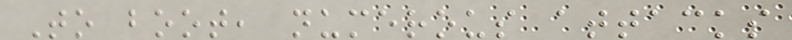To boot, numerous attacks
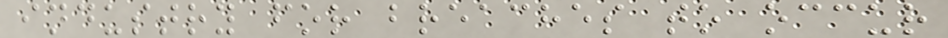industry for breaches to occur
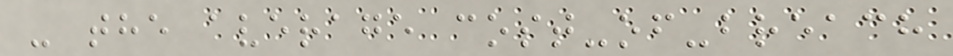- the average cost-of-breach
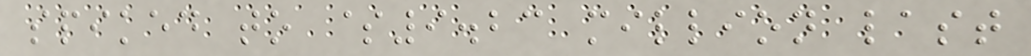spiked to $9.23 million last
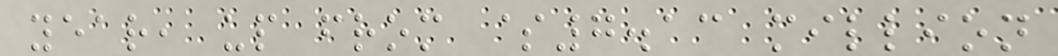year, up from $7.13 million
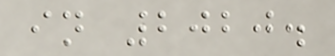in 2020.
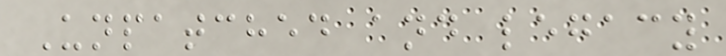Unpatched and legacy
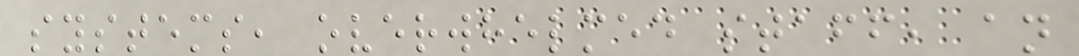systems, overwhelmed staff, an
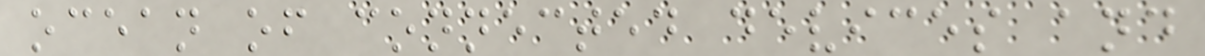ocean of connected devices and
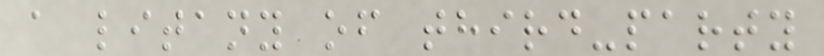a litany of third-party
